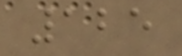125
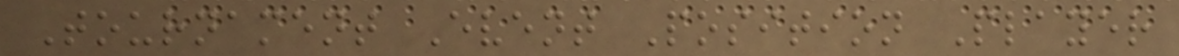Tournament Event Position Player
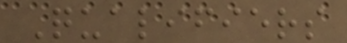Qualifiers
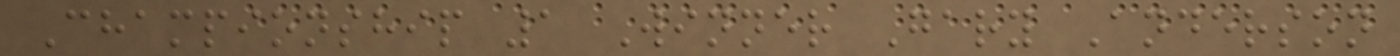Championship 1 Winner Gary Anderson
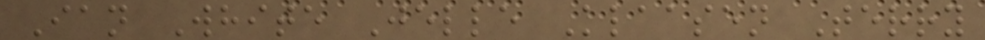Ian White Jelle Klaasen Terry
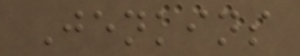Jenkins
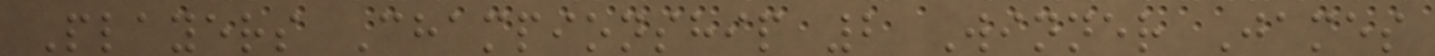Players Championship 2 Winner James
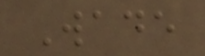Wade
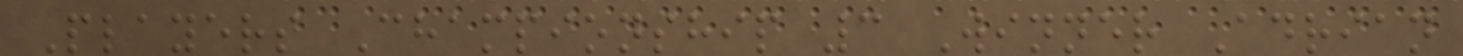Players Championship 3 Winner Adrian
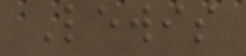Lewis
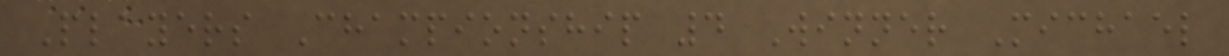Players Championship 4 Winner Michael
